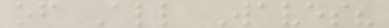of All Waves?
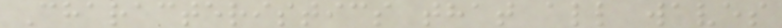Characteristics that all waves
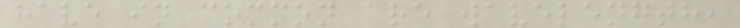have in common are wavelength,
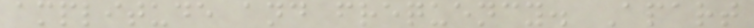amplitude and frequency. Apart
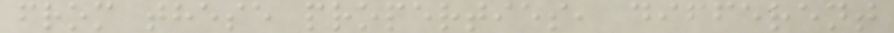from these properties, different
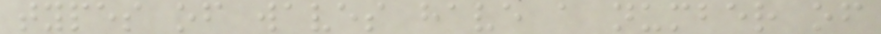types of waves have a number of
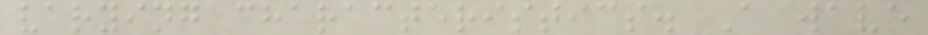varying characteristics. A wave
